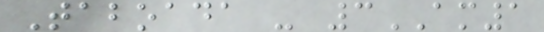Taboada - 3AM1
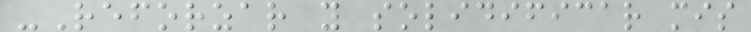-Reforzar y solidificar mis
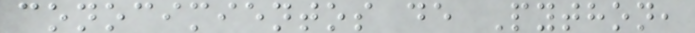conocimientos de Python,
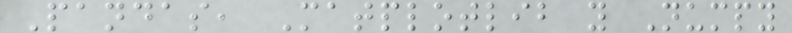Pandas, Matplotlib y Numpy
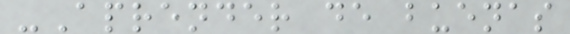-Aprender de buenas
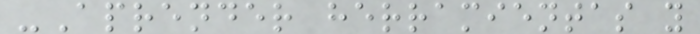-Aprender herramientas y
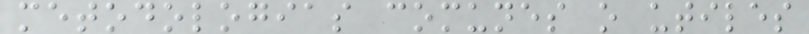metodologias comunes o utiles
